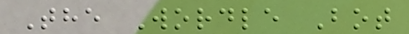The Wordle Bot
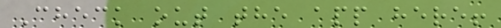Check out the app here!
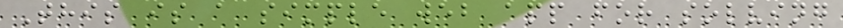This is a simple web app for solving
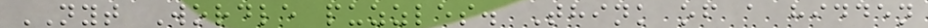NYT Wordle puzzles. Think of a hidden
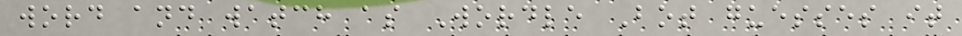word and watch as Wordle Bot guesses it
